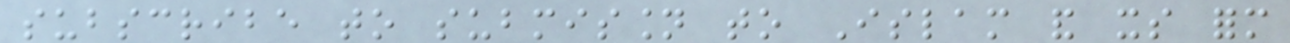subscribe to submission to Islam and its form
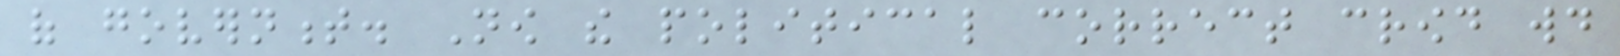of government. Now the political correct crowd would
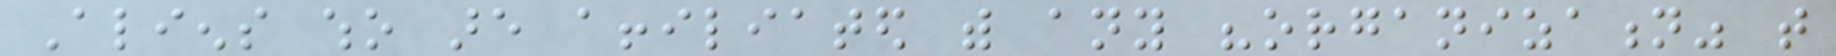Aliens who are affiliated with any "organization" that
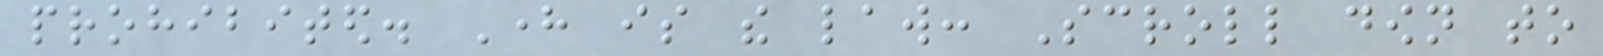prohibited. Here is the law: Scroll down to
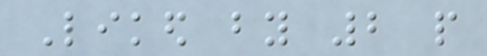Liked by 2 people
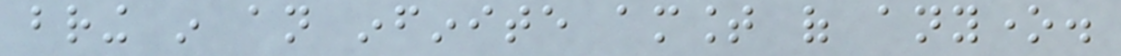bring in an infinite amount of anyone.
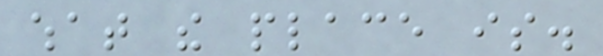what the place is.
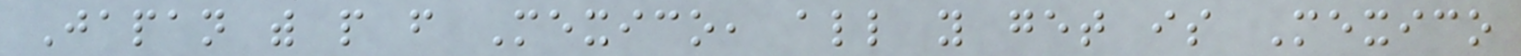Japan with people from Mexico, all you get is Mexico
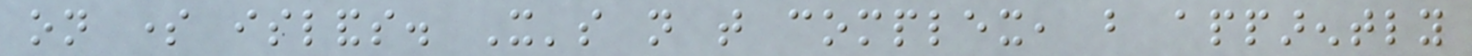on some islands. It's not that complex, but apparently
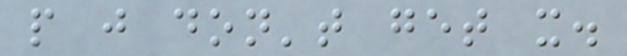people just don't get it.
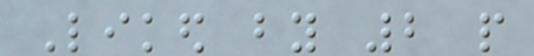Liked by 2 people
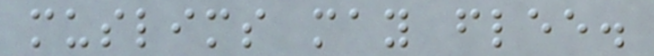muslims may flee.
